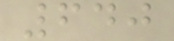640
